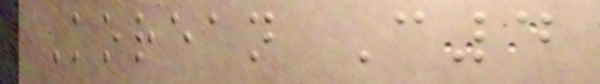Korean C4
